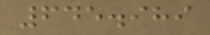645.989
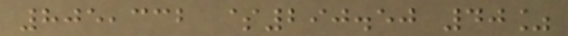805,332 $290.50 40%
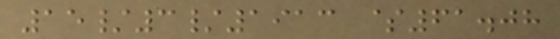15/3/1913 $61.08
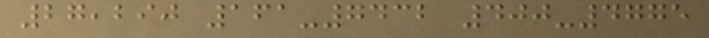27,290 161-7432 400-4775
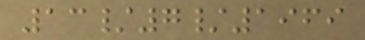13/7/1969
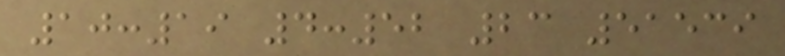10:19 4:52 23 51539
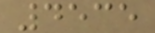4535
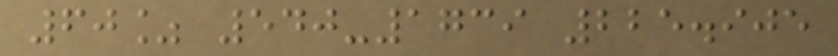60% 540-1739 225.905
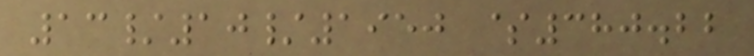13/10/1950 $380.22
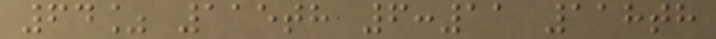64% 115th 6:11 118th
